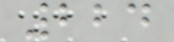224
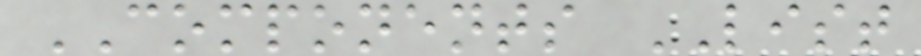COMPONENTS LIST
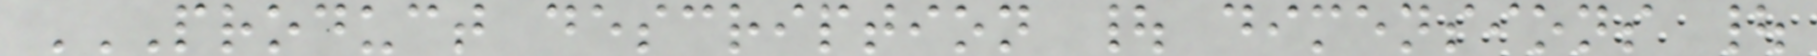PRODUCT DESCRIPTION | DIMENSIONS |
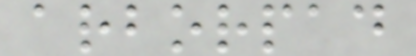arborpad
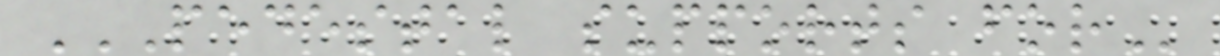PEDESTAL SUPPORTS FOR
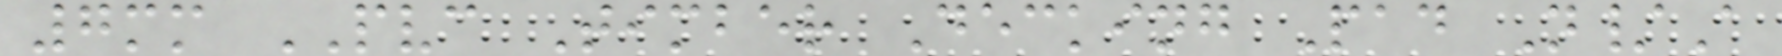7mm PVC Timber Decking Pad N/A
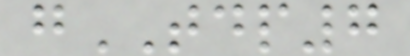gTDP7
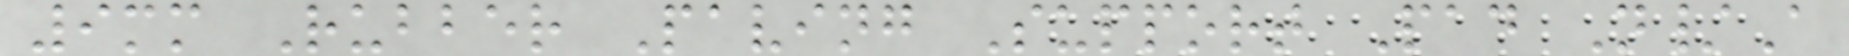9mm Rubber Paving Support Pad N/A
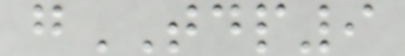gTDP9
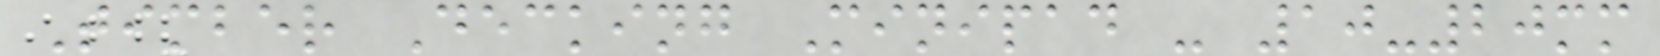Timber Decking Minipad - 10-20mm
